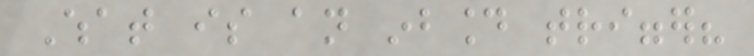What is an inbound trigger?
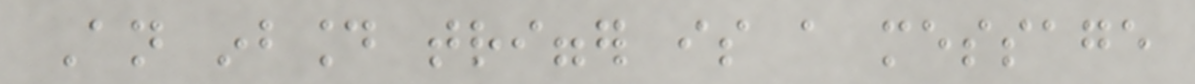An inbound trigger is a message
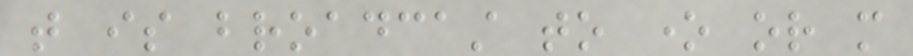that is broadcast to one or more
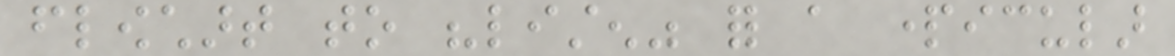flowchart to "listen" for a particular
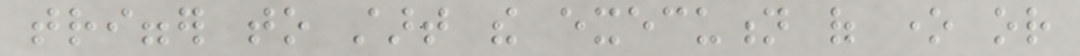trigger to start the execution of one or
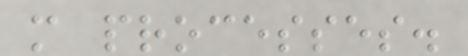more processes.
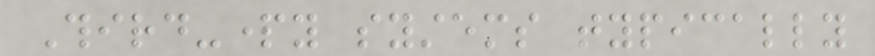Third-party systems typically
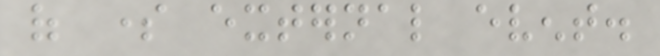of some external event.
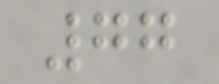77
